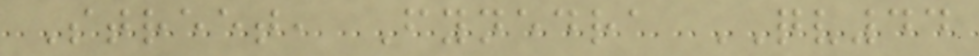Street, Fynedra QV44
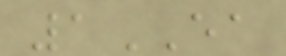1EA
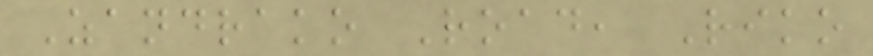Zandrako Road, Riko
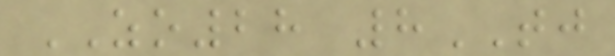ZO28 8TJ
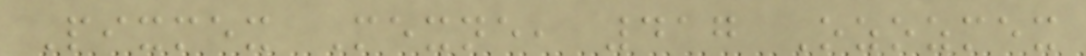Pixmex Mexne, 417 Ozozmex
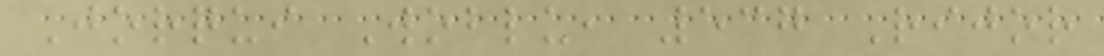Jorqui Woblu, 537 Rijor
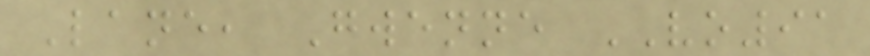Lane, Gwenne VO91
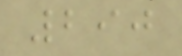290
